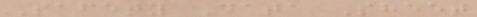Safety Data Sheet
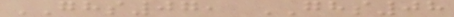GHS07, GHS08
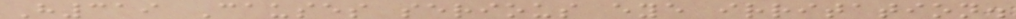H319 Causes serious eye irritation.
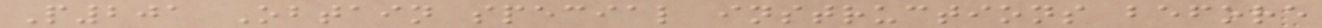P201 Obtain special instructions before
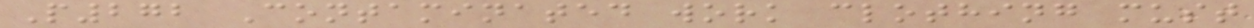P272 Contaminated work clothing must
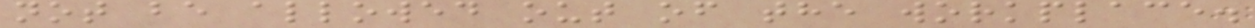not be allowed out of the workplace.
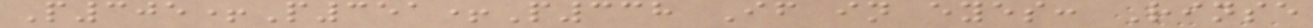P305+P351+P338 If in eyes: Rinse
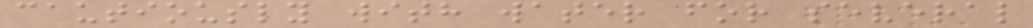cautiously with water for several
